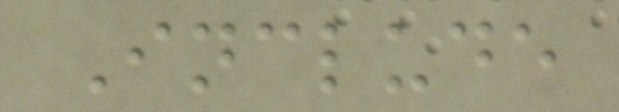Include
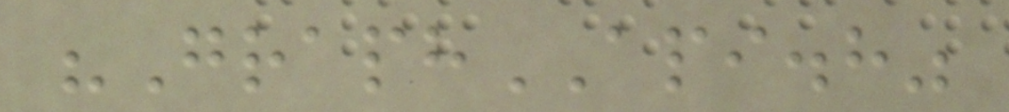"GraphAPI.h"
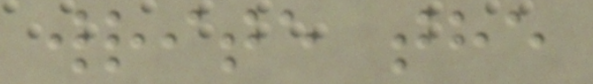write the
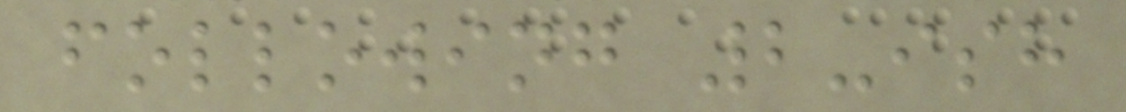following 2-ish
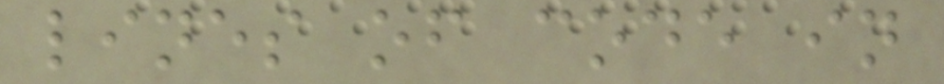lines of code in
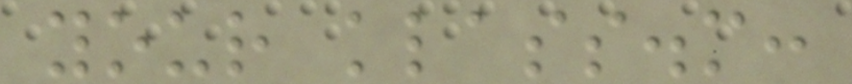your klass.m:
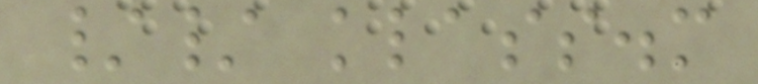// klass.m
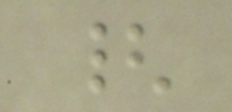{
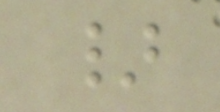}
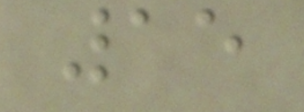15
